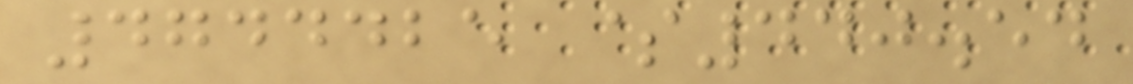4744425 $440.54
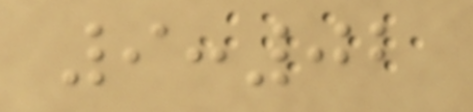9:02
